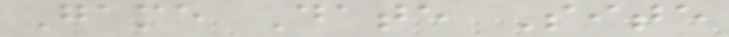Game Date Site
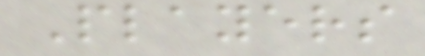Players
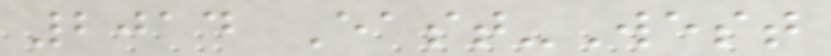2014 East-West
